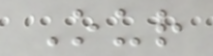Our
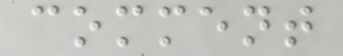comment
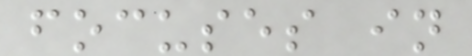focuses in
